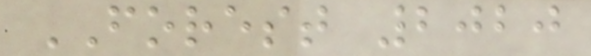FOREST 2020
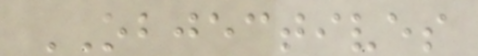OBJECTIVES
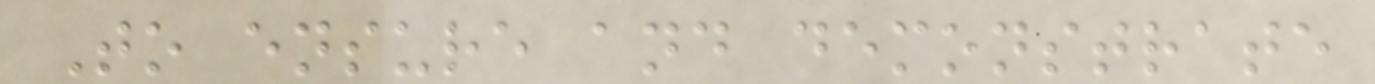To ensure and demonstrate
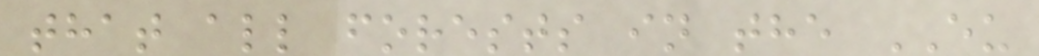that all forests in the EU
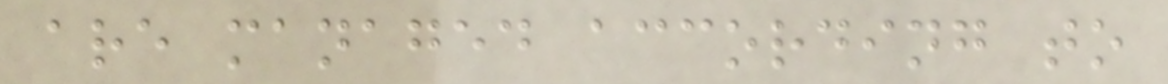are managed according to
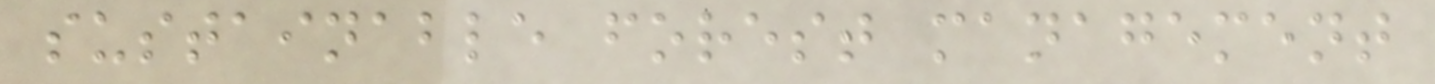sustainable forest management
